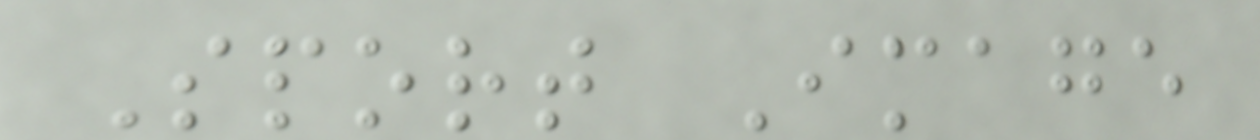Sport Image
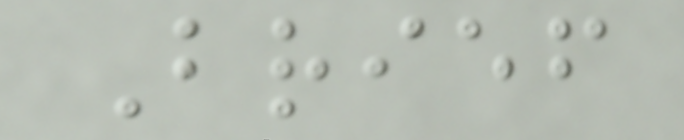Brief
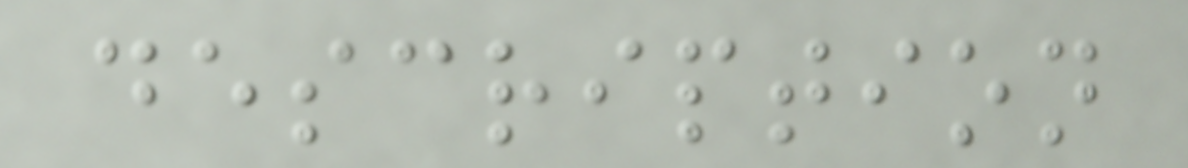description
